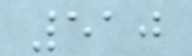510
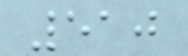510
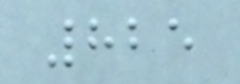825
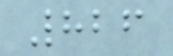826
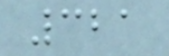321
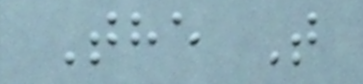The T
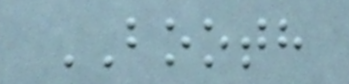BOOTH
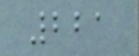221
